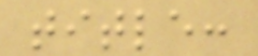title:
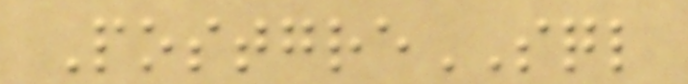PostgreSQL
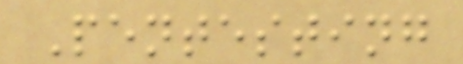Pentesting
